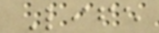Life
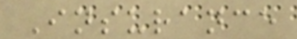Insurance
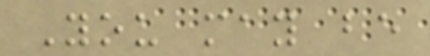You may be
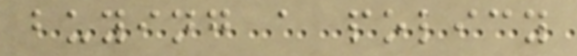buying a policy
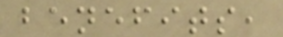benefits,
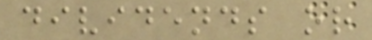dividends or
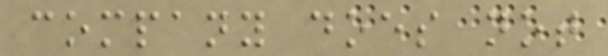company does not
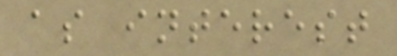as interest
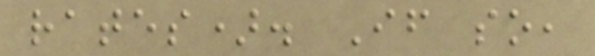rates). If so,
